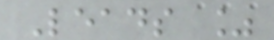Leads %
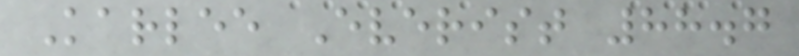Karlee Everist 88.7
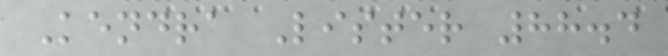Kendra Lister 88.4
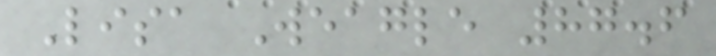Lisa Weagle 87.6
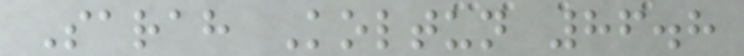Sarah Koltun 86.8
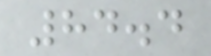84.4
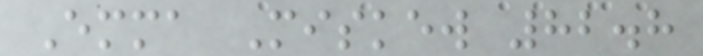Emma Miskew 82.8
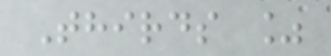Thirds %
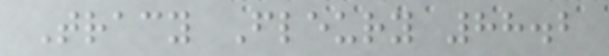Tracy Fleury 88.2
